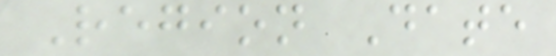Region Date
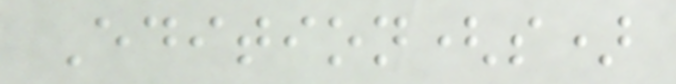Edition(s)
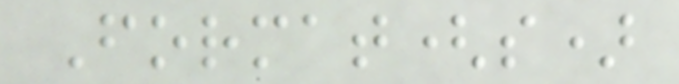Format(s)
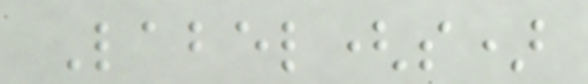Label(s)
